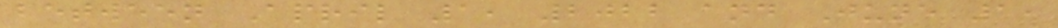between April 1, 2022 and June 1,
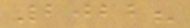2022?
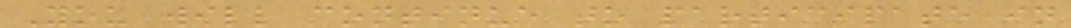You will continue to participate in
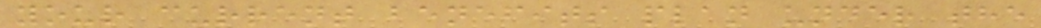your current benefits plan under the
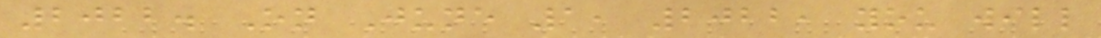2022. On June 1, 2022, you will
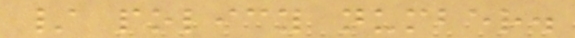/ policy number.
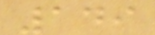149
